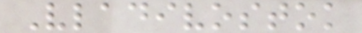Vladivostok
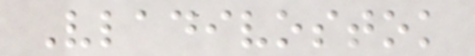Vladivostok
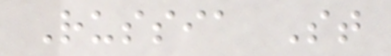Russia St
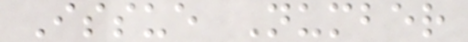Issue Number
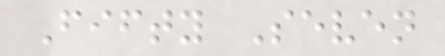Fifty Seven
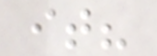it?
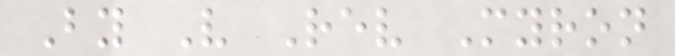By V Rev Myron
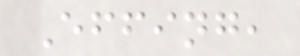Effing,
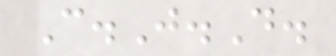C.J.D.
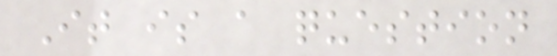It is a question
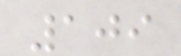109
